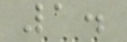1.
